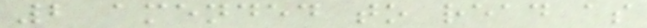2 amended to read as
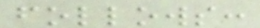follows:
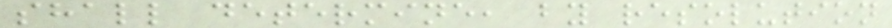shall determine, by resolution
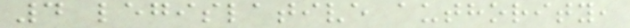4 legislative authority,
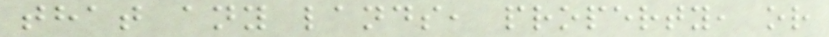that any lands, property, or
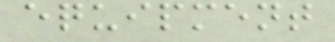equipment
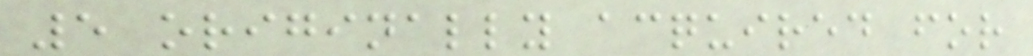5 originally acquired for
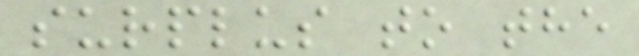surplus to the
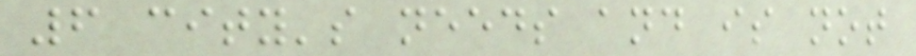6 city's needs and is not
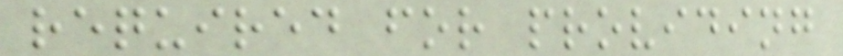required for providing
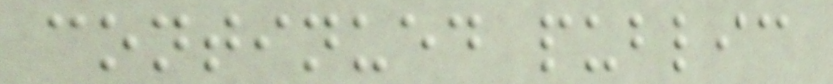continued public
